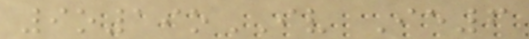9o19oIV Ie6
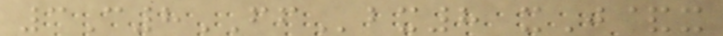3C8FFbx8 xJ&x
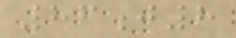86j8
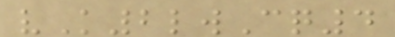vK2lwCq4
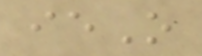ieO
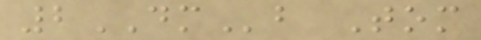2DMb Tom
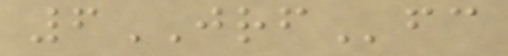6JRFfc
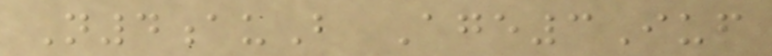N4auB Age3Iuf
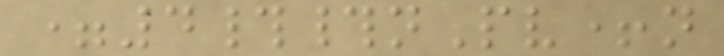=4##nPv+n
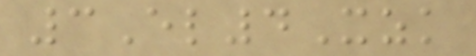3El4Xzk
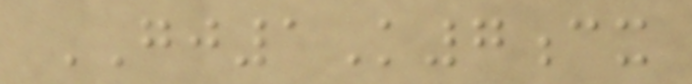GJ1K7cx
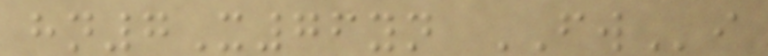hn7X76yn FWi
